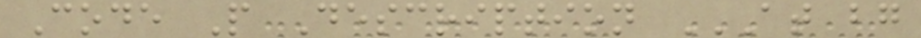Code P Description AT BG
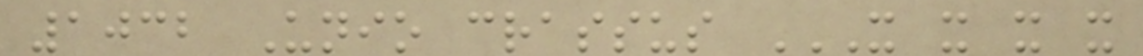1032 Unio crassus X X X X
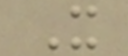X
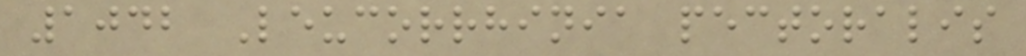1042 Leucorrhinia pectoralis
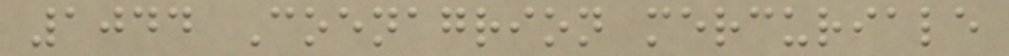1044 Coenagrion mercuriale
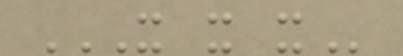X X X
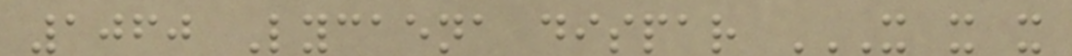1060 Lycaena dispar X X X
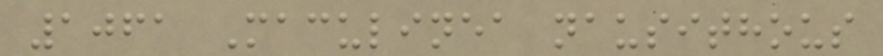1061 Maculinea nausithous
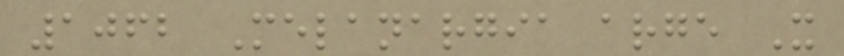1062 Melanargia arge X
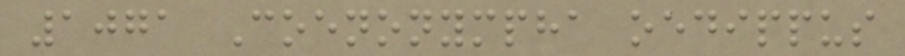1071 Coenonympha oedippus
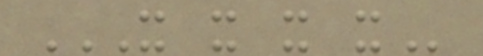X X X X
